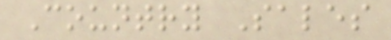Country Sales
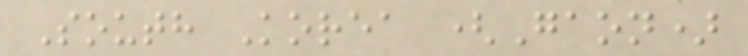South Korea (Gaon)
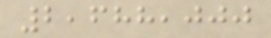2,688,000
